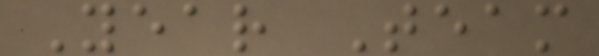Year Team
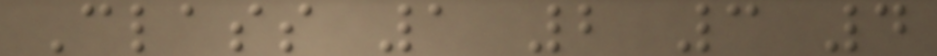Class 1 2 3 4
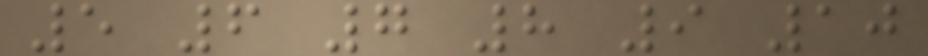5 6 7 8 9 10
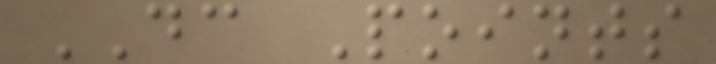DC Points
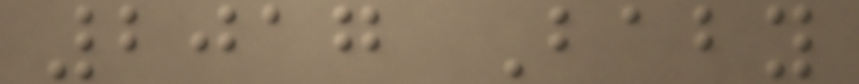2017 Baby
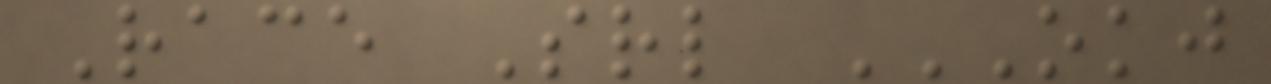Race Srl OKJ
